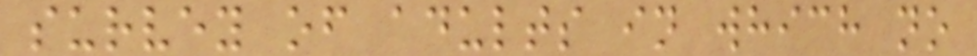survey of adults in which no
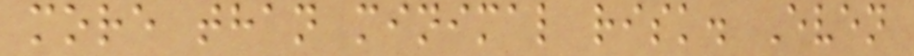more than minimal risk. Even
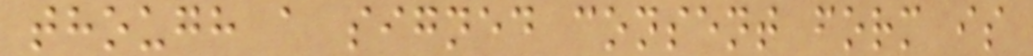though a signed consent form is
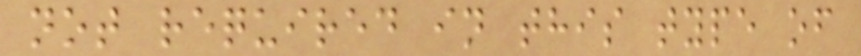not required in this type of
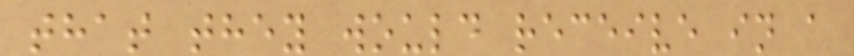that they would receive in a
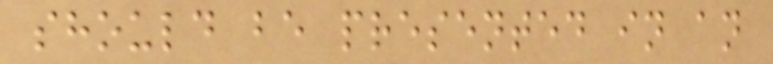should be presented in an
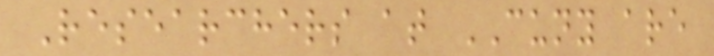Researchers at CUNY are
